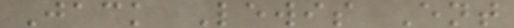Jack Lewis Ent
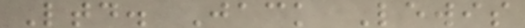Ltd. Jack Lewis
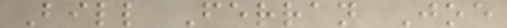Bill Ferran Joe
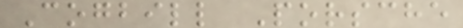Cogbill Porsche
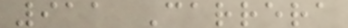911 Carrera
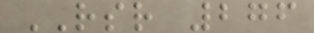RSR 276
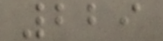229
